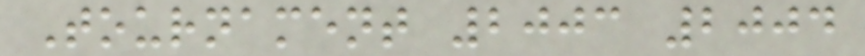Tournament 2003 2004
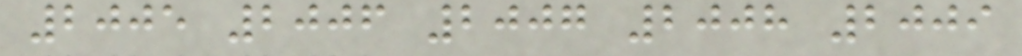2005 2006 2007 2008 2009
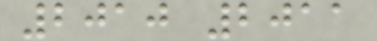2010 2011
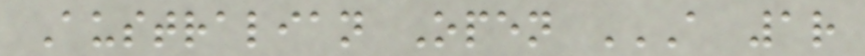Australian Open A 1R
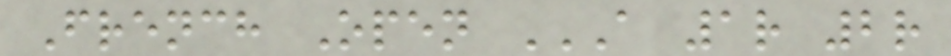French Open A 1R 2R
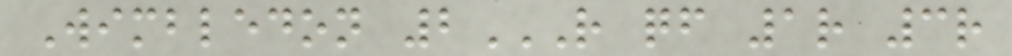Wimbledon 2R QF 1R 3R
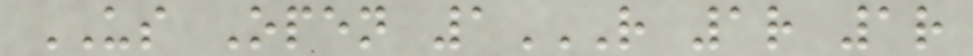US Open 1R 1R 1R
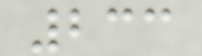233
